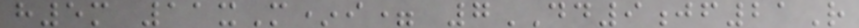h5m 11xM*i= 7DD9jf21R
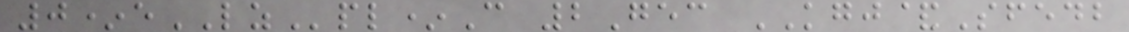0*eLZpl*C 2Gec KGJ&Sfedb
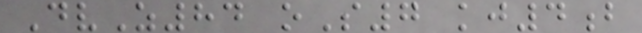DvZ84 oS7 kj4b
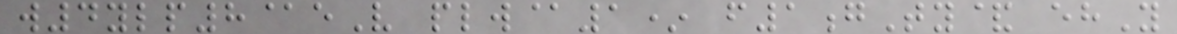w4ylp8@eV plw@1* f1gTy& ehY
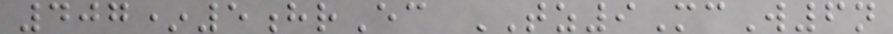407*5hrEc TZ9McW6n
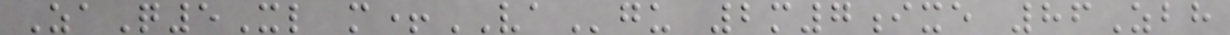ZaQ5Xl m+VAgu 2m7ixe 86Zbh
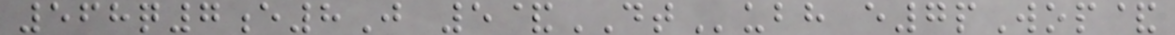568q7e8J 5&DTubh e7pWop&
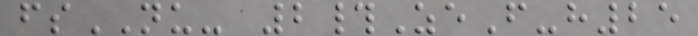fsNU- 2#ZeF-h25
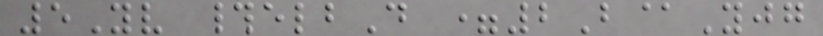5Yv #elbD =2B@Yjg
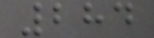284
